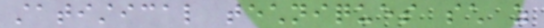statistical techniques such as
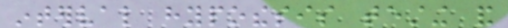interval hypothesis testing and
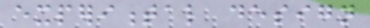experimental design
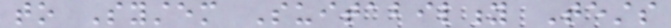to System Suitability Tests
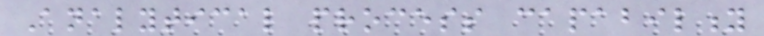Analytical process capability
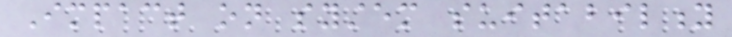Impact on system suitability
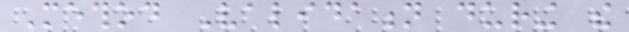Method Validation during the
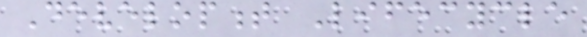Development Lifecycle
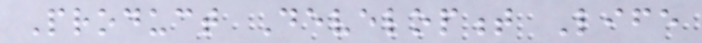Product Development Life
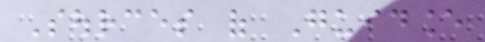Sources of Guidance
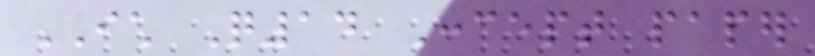ICH Q14 Concept paper
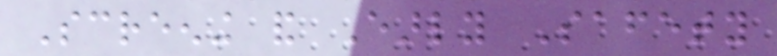Screening and Early Safety
